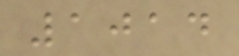1014
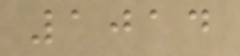1014
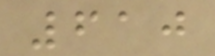610
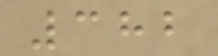382
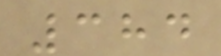384
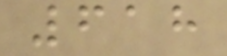618
